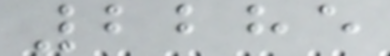2285
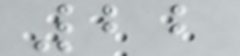22
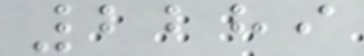2289
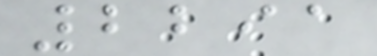2291
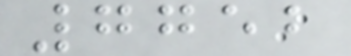7752
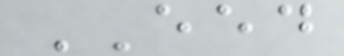EED
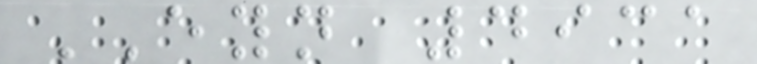EYN 4931
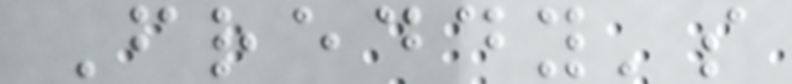Freddy's
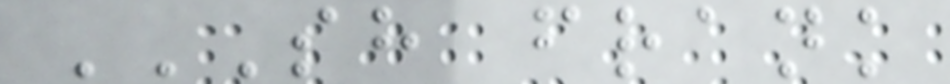SH FRANK
